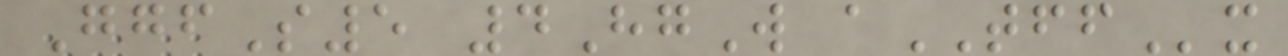GgfS5 4HgW aTFFx
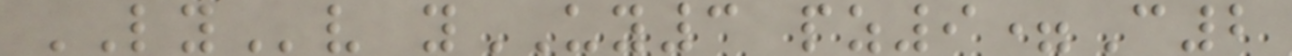LYv yUY3 pz9=C2
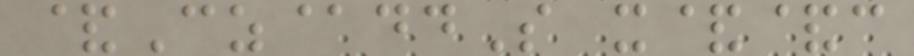&Cz@ddS x&&c
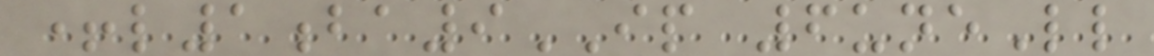+l1ba9IP 6uneLl
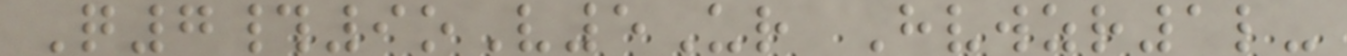Q7#9oV5Ur Hvwzr1l-
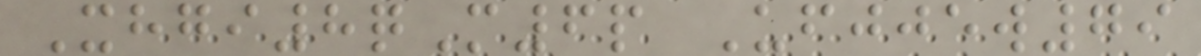Xhgi8qM6p Ufjjew79
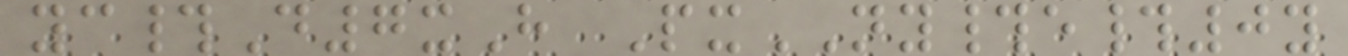yc#D7xH PxNY#e#0y
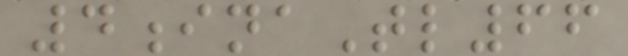4inaTl66
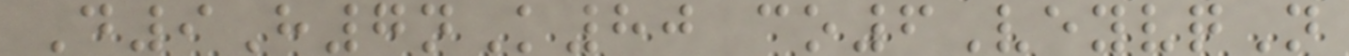D9H7nK80 co6VeyvqN
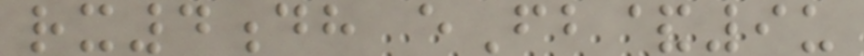rx4dh eFb&9u
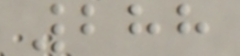288
